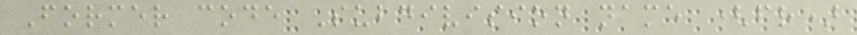Former code Subdivision name (fr)
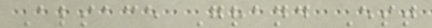Alsace Grand Est
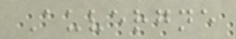Auvergne
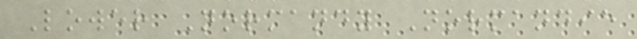Lower Normandy Normandie
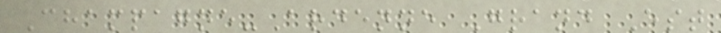Champagne-Ardenne Grand Est
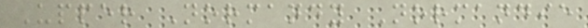Upper Normandy Normandie
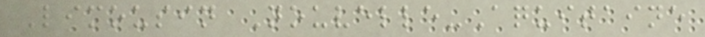Limousin Nouvelle-Aquitaine
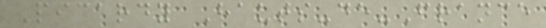Picardy Hauts-de-France
